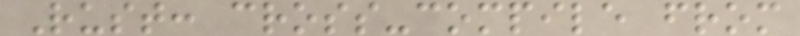Rust: cross-compile from
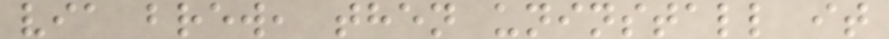via brew, then uninstall it
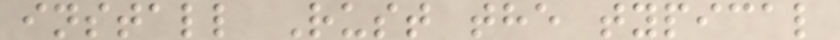install Rust the typical
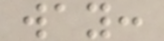way:
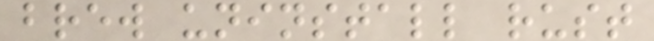brew uninstall rust
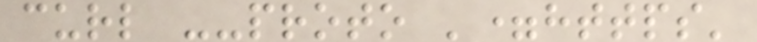curl --proto '=https'
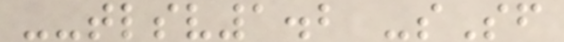--tlsv1.2 -sSf
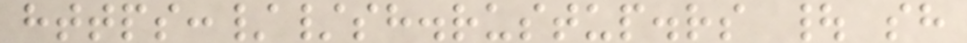https://sh.rustup.rs | sh
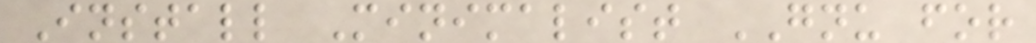Install Minimalist GNU for
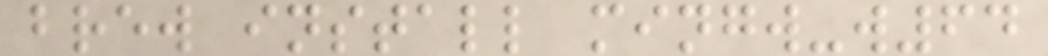brew install mingw-w64
